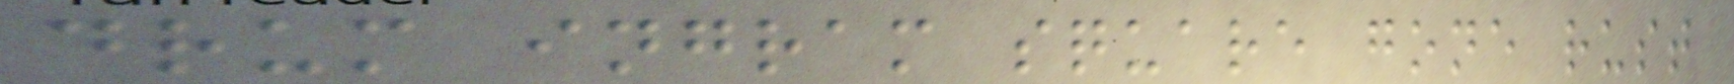drum ingram square gone rust
